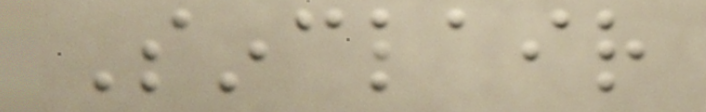Sinclair
